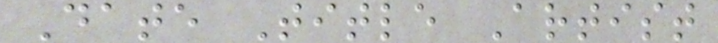Date Title Artist
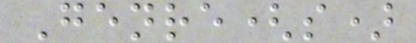Genre(s)
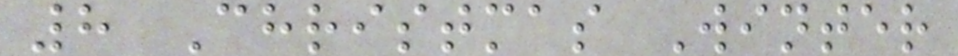8 Christmas Winter
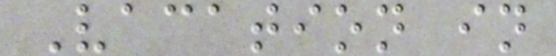Vacation in
